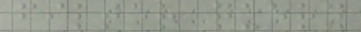filter query
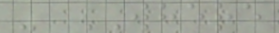- WHERE
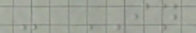- IN
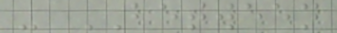- BETWEEN
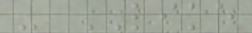- LIKE
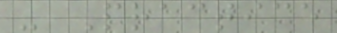- Practice
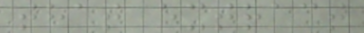that extract
